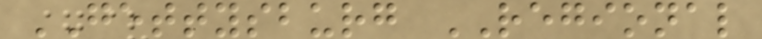GETTYSBURG REGIONAL
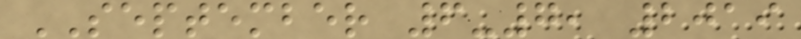SEPTEMBER 6-7, 2019
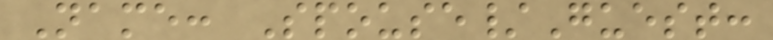Name: Spouse/Guest:
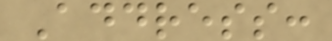Address:
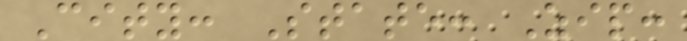City: State: Zip:
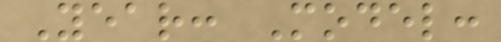Year: Model:
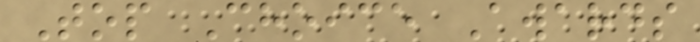Top Choice Awards
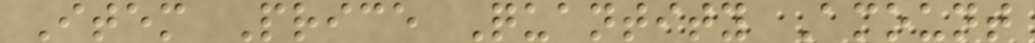Item Price Quantity Amount
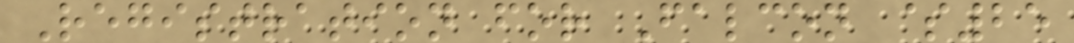Registration for Falcon $25
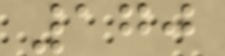170
